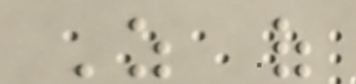As of
